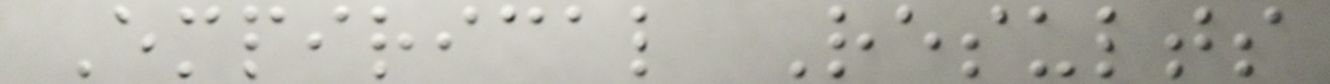Empirical Results
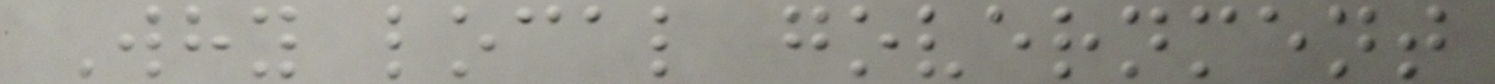Why local government
